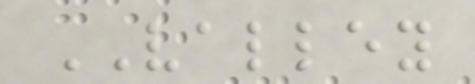VALLEY
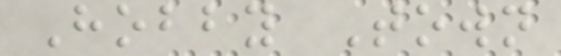Hobby Town
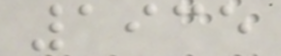1935
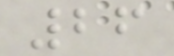26
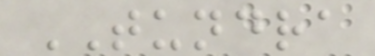TUNDRA
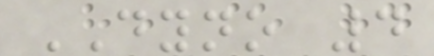DYNO 4
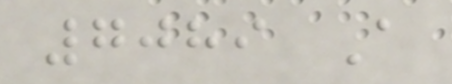7089 A
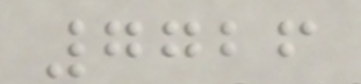7726
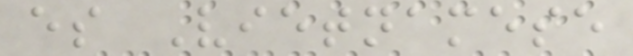es Vietnamese
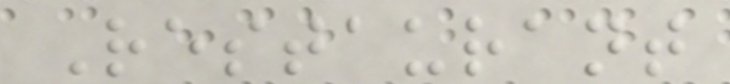Restaurant
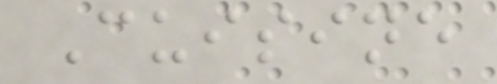Cuisine
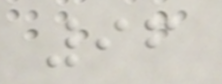96
